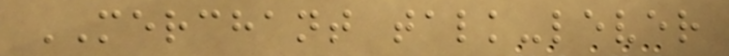MERCHANT talk-lever
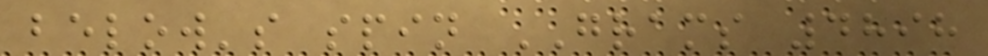below's spin GRAMS 4898
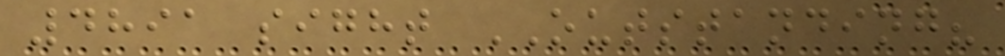4891 sight OUTSTANDING?
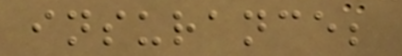insurance;
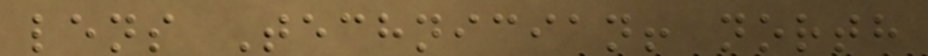lens Technician! north
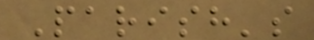Parish's
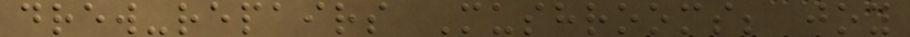drew-repairs Mushrooms; joy
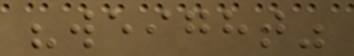"weight"
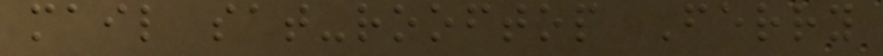mail sat-rooftop Ferry
